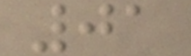01
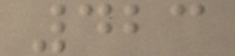423
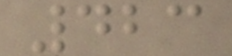423
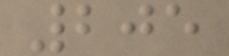205
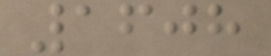1608
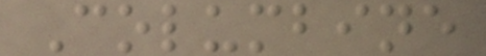Columbine
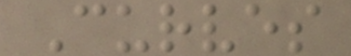Curves
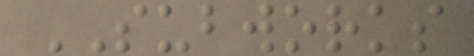SUBWORKS
